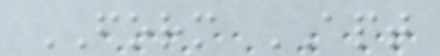FORM APT
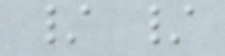/ /
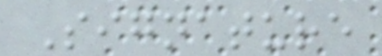Signature
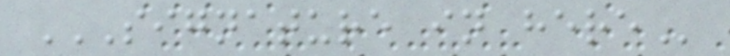SIGNATURE IN HERE
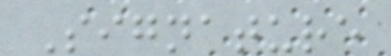Signature
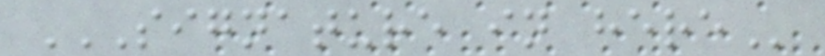SIGNATURE IN HERE
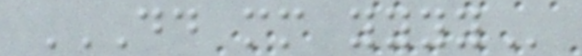DD MM YYYY
